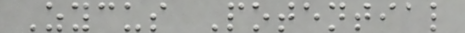Zycus Potential
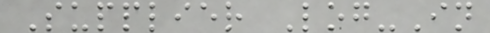Supplier Log-In
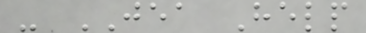- JEA Help
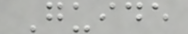Guide
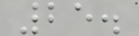25.
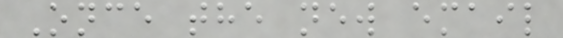Once the new email
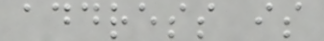address is
